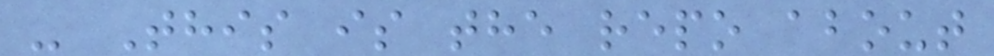- This is the repo about
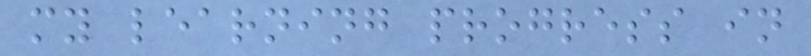my learning progress in
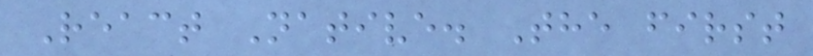React Native. The first
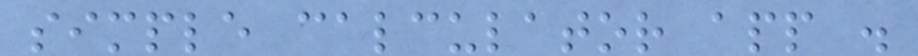simple calculator app .
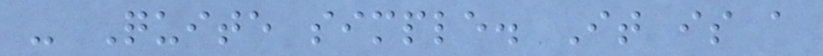- Quite simple. It is a
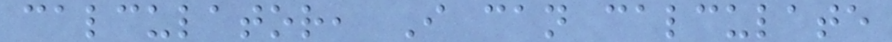calculator, I can calculate
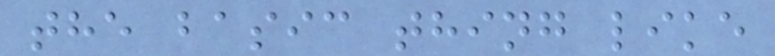the basic thing like
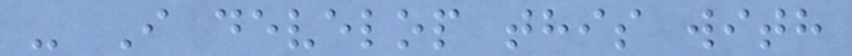- I develop this with
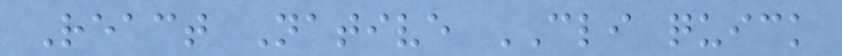React Native CLI quick
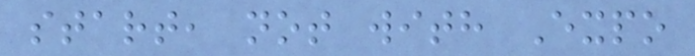start, not with Expo
